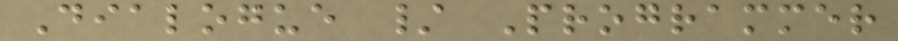Dialogue / Programmer
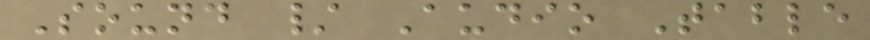Sound / Audio Table
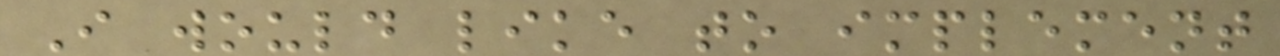I would like to implement
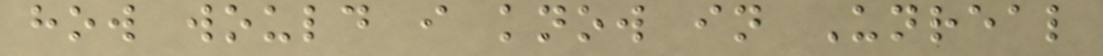how would i know in Unreal
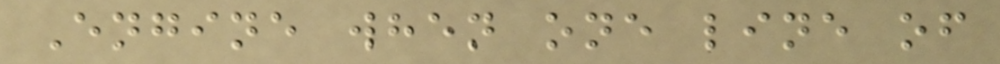Engine when one line of
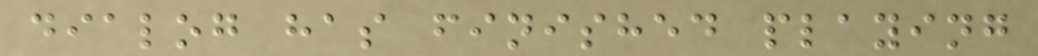dialog has finished playing
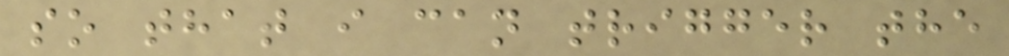so that i can trigger the
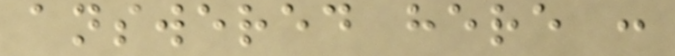answered here :
